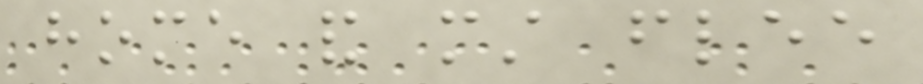home and must flee
